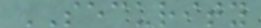SECURITY
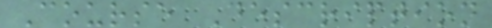Course Description
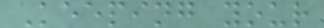Keeping your
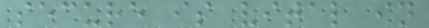secure is vital in
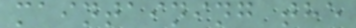maintaining the
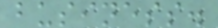business.
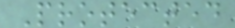Protected
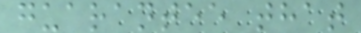guarantee that
